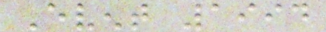Event 1994
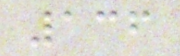136
